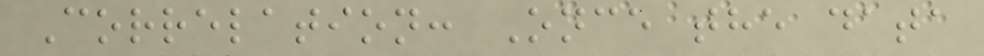Correlation: Once the data
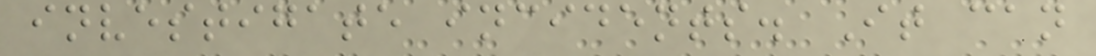investigate incidents. It can
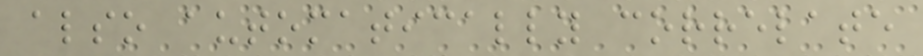also automatically correlate
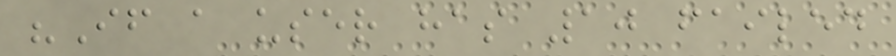"If a user has 10 failed
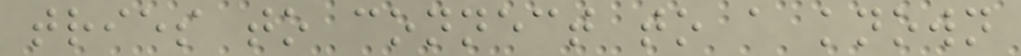tries to connect to a known
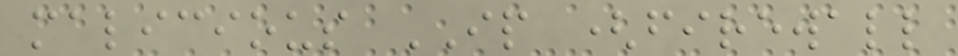malicious IP (firewall
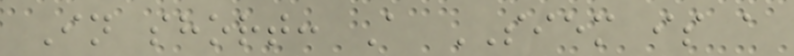In short: A SIEM is a
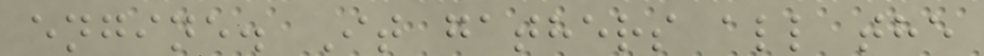engine. It gathers all the
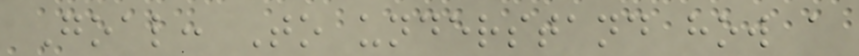Goal: To understand how a
